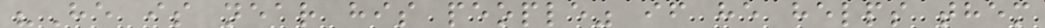"He is near his people" if he helps them
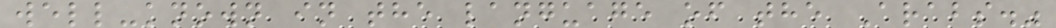well-known in the language of the Arabs."
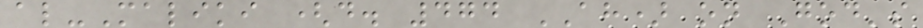al-Maliki (d. 474 AH) on God's
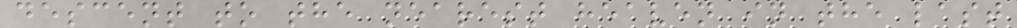descent to the nearest heaven in the last
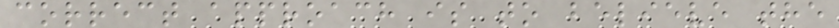correct approach is to believe the
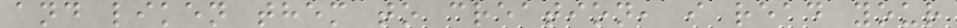and liken them to creation, i read your
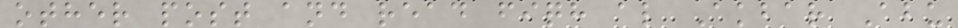other post and read fiqh al Akbar Abu
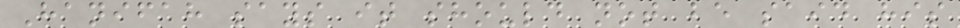Hanifah says it should not be said his
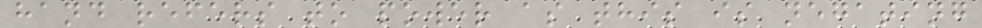hand refers to power as this is negating
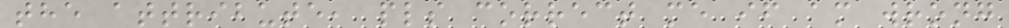the attribute, pls correct me if am wrong
